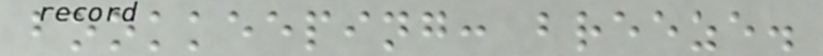bookkeeping: breeze.
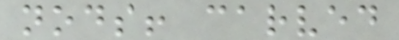nods! carved
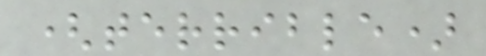(terrible)
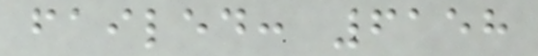failed: 6158
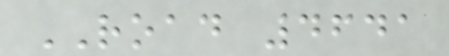ROAD 4641
